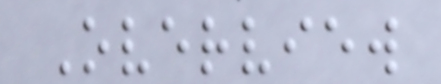Overview
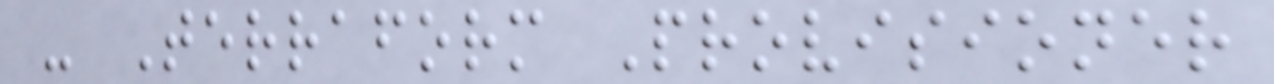- Terraform Provisioner
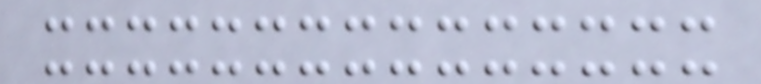xxxxxxxxxxxxxxx
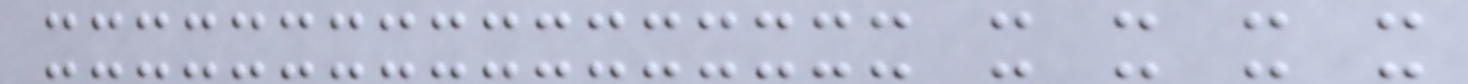xxxxxxxxxxxxxxxxx x x x x
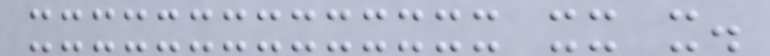xxxxxxxxxxxxxx xx x.
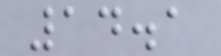14.1
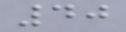40
